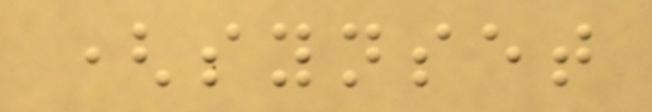(synset
